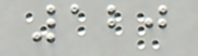120
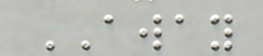AWAY
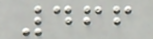466
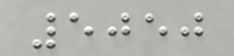5050
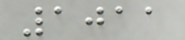1011
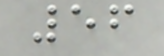56
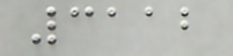3112
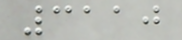3110
